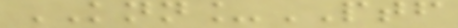KNN_PTF
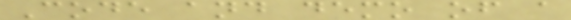Code and demo of a
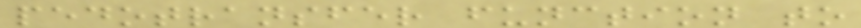pedotransfer function to
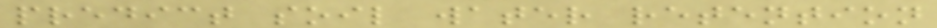predict soil water retention
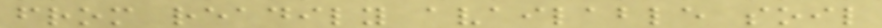from readily available soil
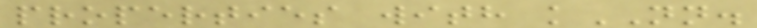properties with kNN.
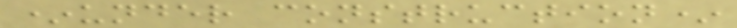*under construction*
